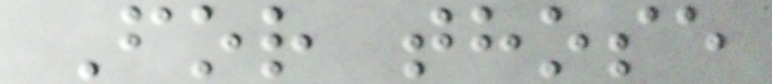For those
